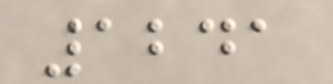1241
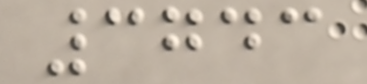3743
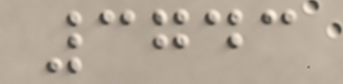3743
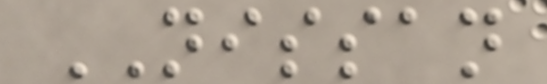NISSAN
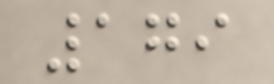179
